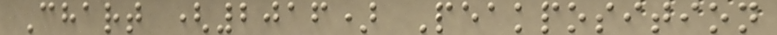Chart (2016) Peakposition
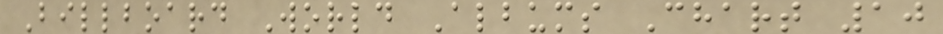Billboard World Albums Chart 10
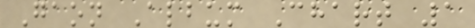Gaon Album Chart 1
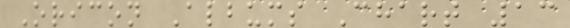Oricon Albums Chart 13
